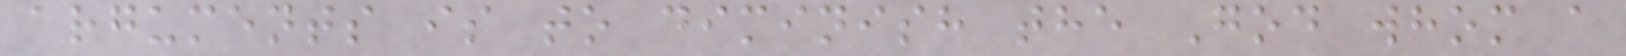arguments is to diminish the God whom a
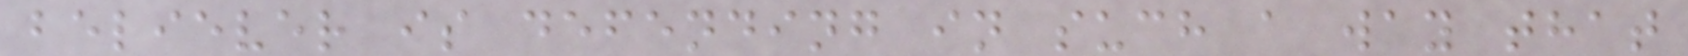believer is defending in such a way that
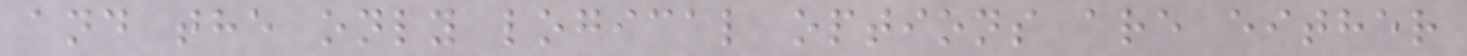and the only logical options are either
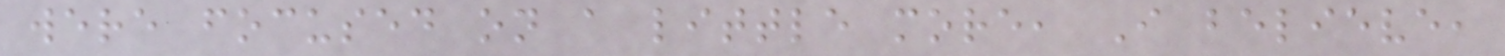were focused on a little more, I believe,
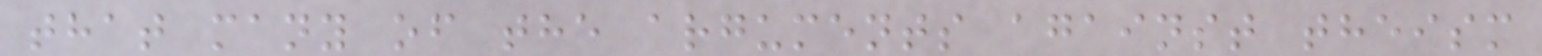that many of the arguments against theism
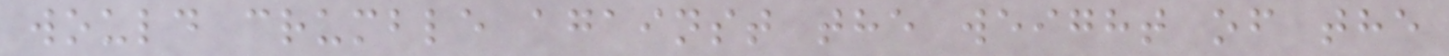would crumble against the weight of the
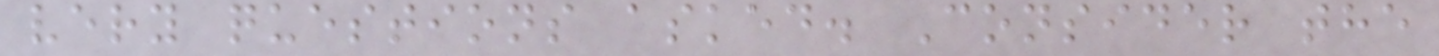very questions asked. Consider the
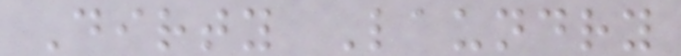Dirty Laundry
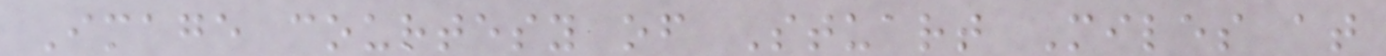Image courtesy of Stuart Miles at
